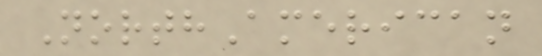NorthAmerican
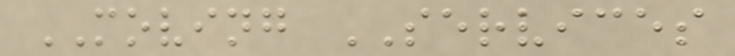MOVING SERVICES
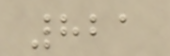821
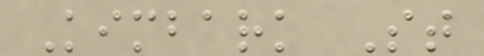Kimbark St
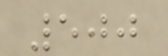500
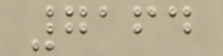7164
